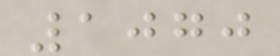1070
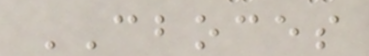CBOCES
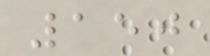150
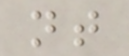nt
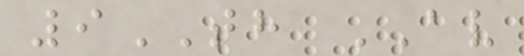9TH AV
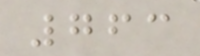763
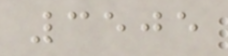3505
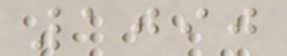1090
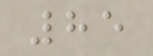85
